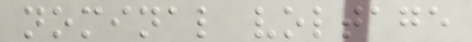nominal voltage
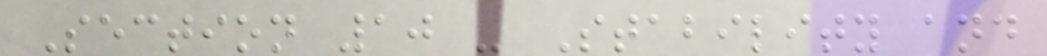Section 10 - Stability and
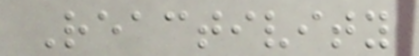Reactivity
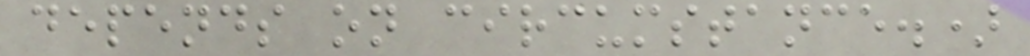depends on circumstance.)
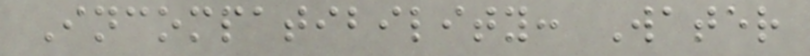Incompatibility: Water
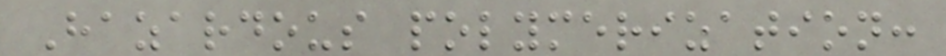Hazardous polymerization:
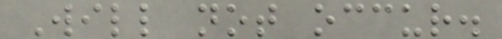Will not occur.
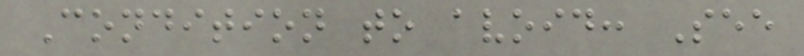Condition to avoid: See
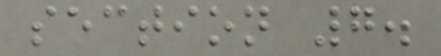section 7.
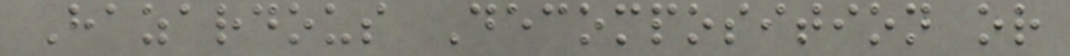Hazardous Decomposition or
